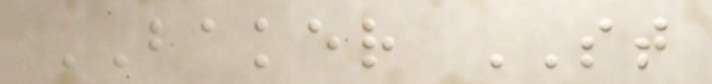BAKER ST
